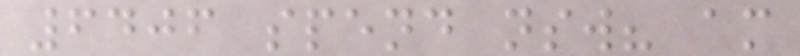6406 spend nsw? am
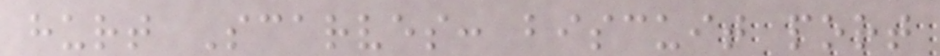hurt Scarves: biscuit port
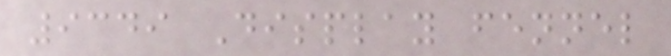9349 Display fennel
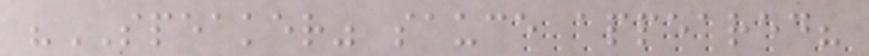"SPEAKER" sauce appeared?
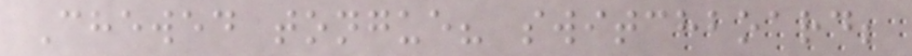Chewed tongue? switchboard;
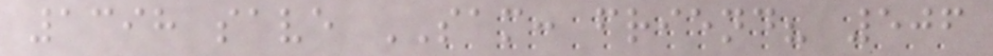1398 save SAM: friend? 506
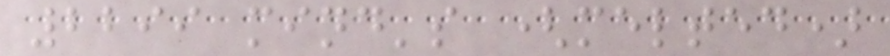2299 mind's (melted)
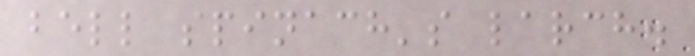bell spinach's larch.
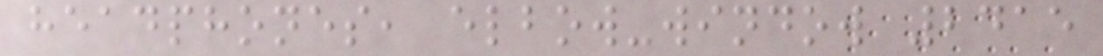headphones, elbow-window 2415
